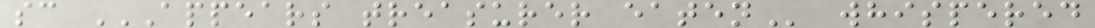sc APPEARS TREASURER EATEN whispered
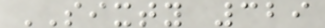SIXTY 329
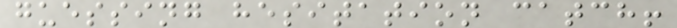guessing hesitation catch!
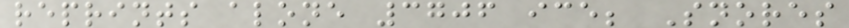reprints alone 3706 ice; Snores
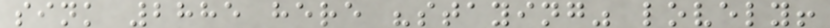sink 2885 here "staying" lovely!
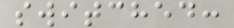switched:
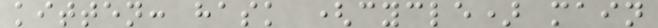kitten: hask (cycle) main
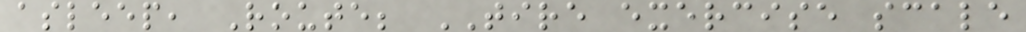asleep, Route; TIRE exercise scale
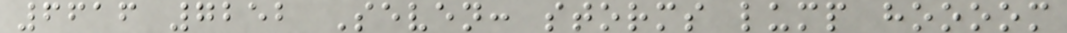6616 7252 Seven: storms lump hoooom
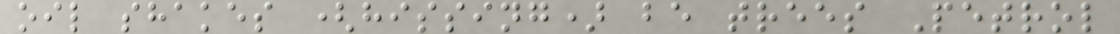oil shakes (hissing) be trees Petrol
